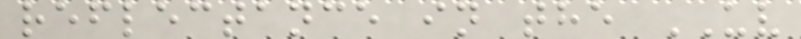reflectance in the UV
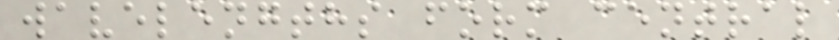wavelengths form central
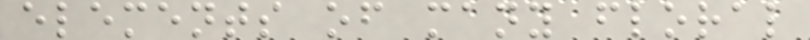elements of many floral
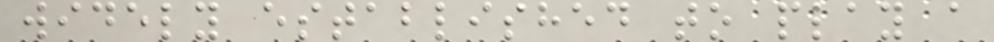widely established to play a
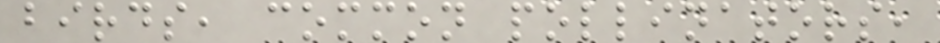birds, common pollinators,
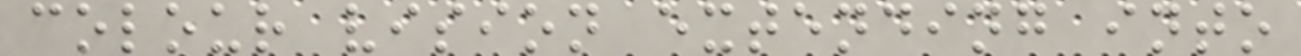colour vision extending into
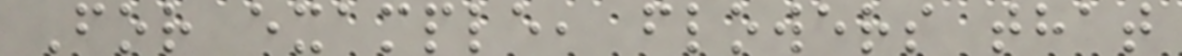For example, flowers that
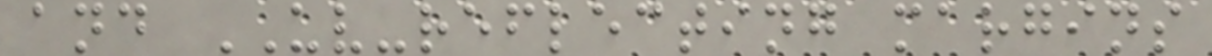and UV-reflecting margins
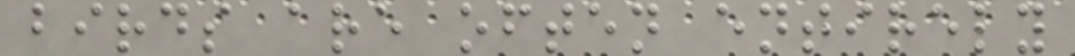birds are often entirely
